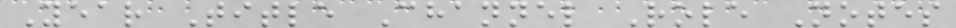Year Title Channel Role Notes
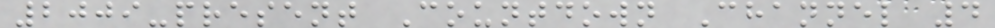2009-present Countdown Channel 4
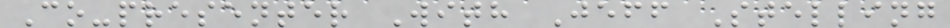Co-presenter With Jeff Stelling
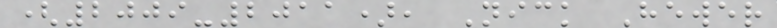(2009-2011), Nick Hewer
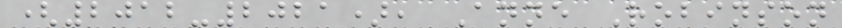(2012-2021), Anne Robinson
